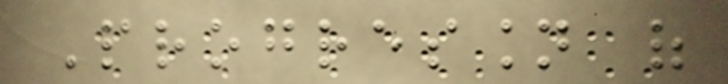Progression of
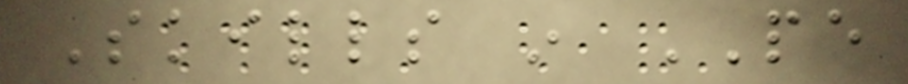Skills in PE
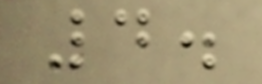4.
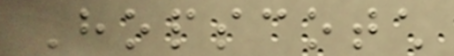Hopscotch
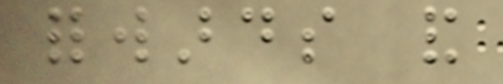forwards and
